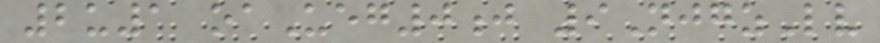2u1 oaUeg0j 9NjgzLv
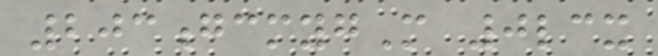203gcmygM 0lcx
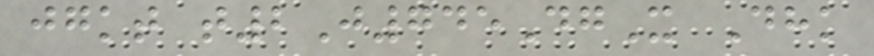jgkt t2J745DgX Dhk
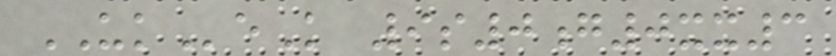UKeK 9s0g0xx3
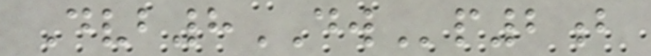Dvb8DWp2b
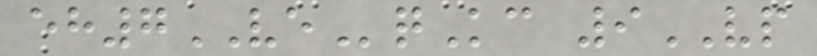eh7VEqKc 9VP
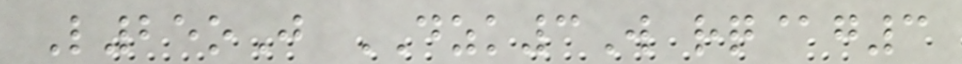L25oJ DZK3W rq@g3
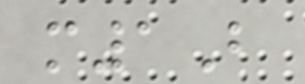m1B
